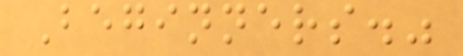Beginners."
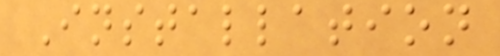Installation
